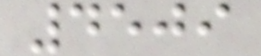4509
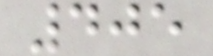405
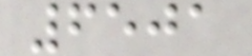6501
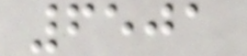6501
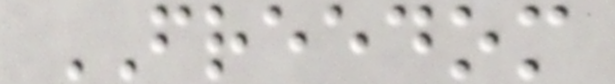FREEDOM
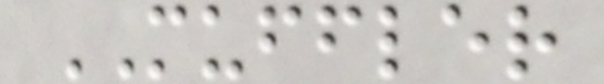MUFFLER
